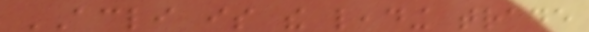ACLI is the leading trade
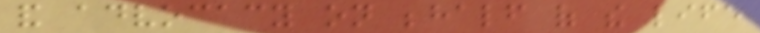and advocacy on behalf of the life
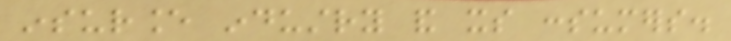insurance industry and its consumers.
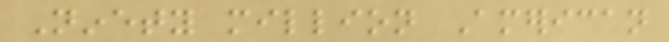Ninety million American
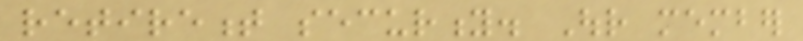retirement security. Our member
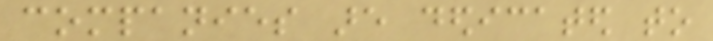companies are dedicated to
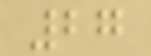27
